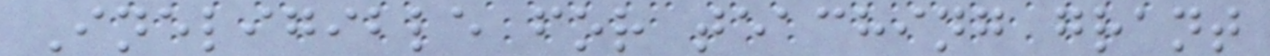Ineligible for teaching grant
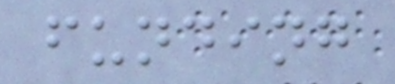funding
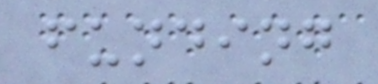funding
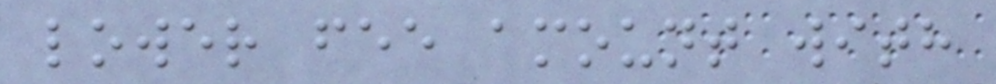lower fee amount with
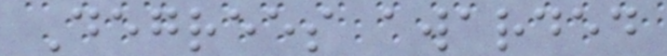Degrees awarded
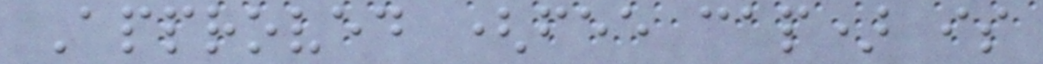Approved (fee cap) is
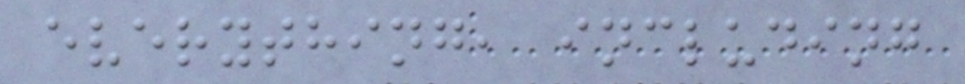everything, including
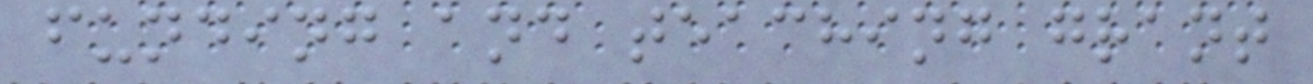funding and teaching grant
